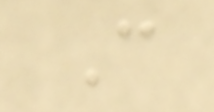C
